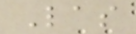Las
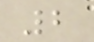2
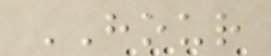HOUR
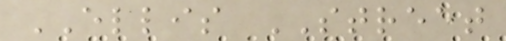ELLIS STREET
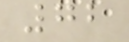72
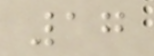17
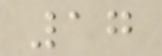17
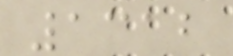1312
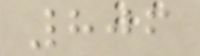806
